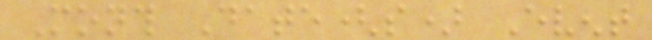Month Date(s) Event
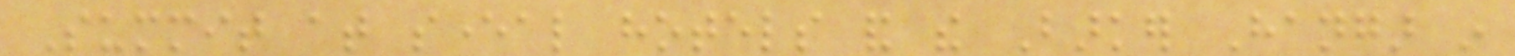Summit at several hotels and the Barker Hangar in
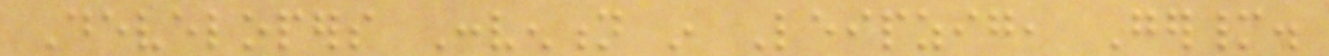Developers Convention in Leipzig, Germany.
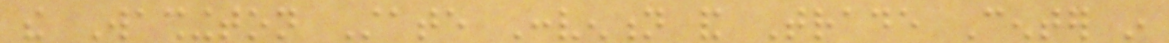the Washington State Convention and Trade Center in
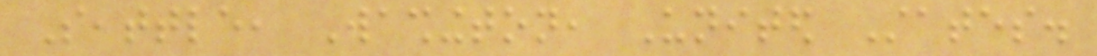Seattle, Washington, United States.
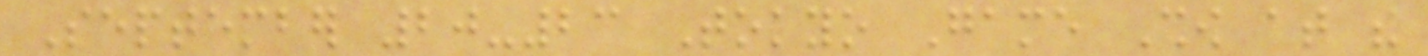September 20-23 Tokyo Game Show at the
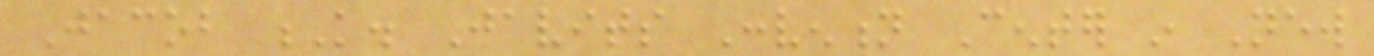Jacob K. Javits Convention Center in New
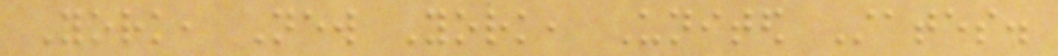York, New York, United States.
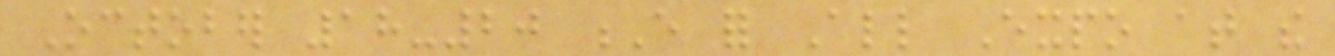October 18-20 E for All Expo at the
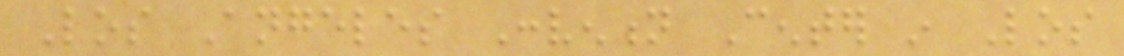Los Angeles Convention Center in Los
